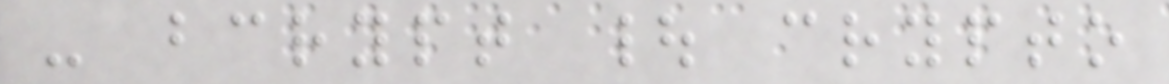- bcrypt | crypto
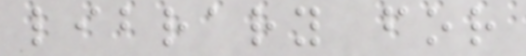library for
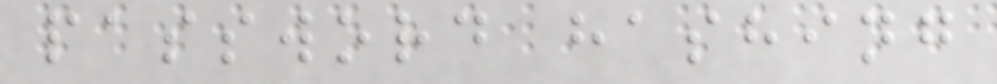password hashing
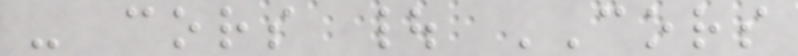- cors | CORS
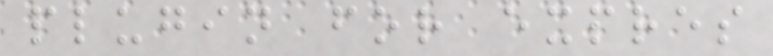plugin for expres
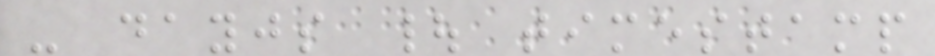- dayjs | timestamp
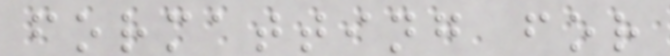formatting for
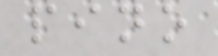pino
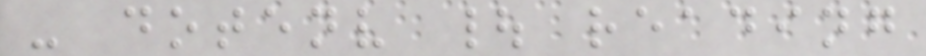- dotenv | reading
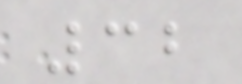32
